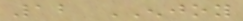12 ENJOY
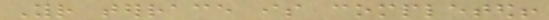Your terrace is completed!
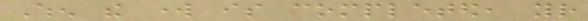When the work is completed, your
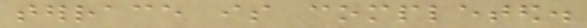terrace is completed.
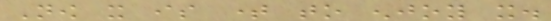Now it is time to enjoy it.
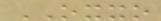OXXO
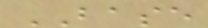BASE
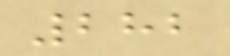282
